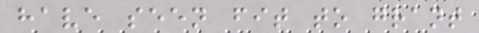have seen fit to grant
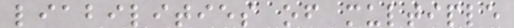liabilities of multiple
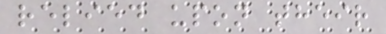relied upon their
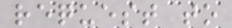request to
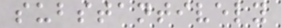substantively
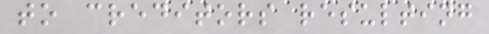to creditors resulting
